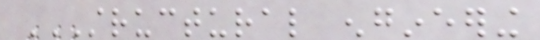STRUCTURAL ENGINEERING
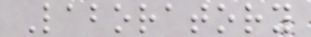Laboratory
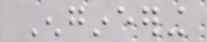Engineering
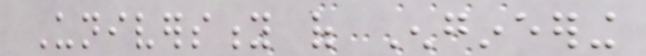University of Engineering
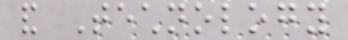and Technology
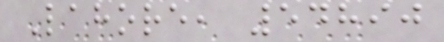Lahore, 54890
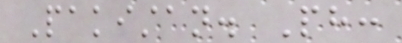Pakistan. Ph:
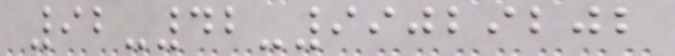92-42-99029202
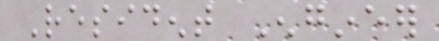Resident Engineer
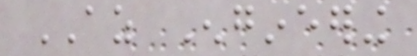AZ Engineering
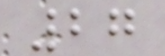27
